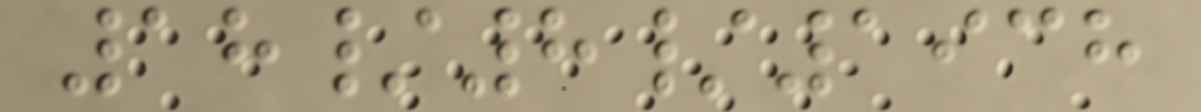18/8/1938
